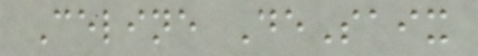Celine DeSaix
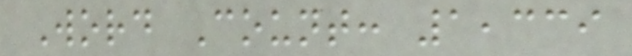Word Count: 1,339
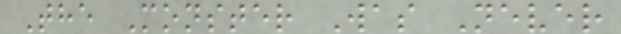The Monster Was Never
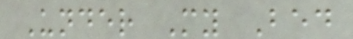Under My Bed
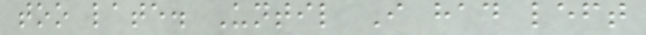too late. Until I had left
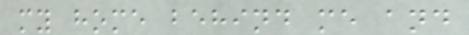my home behind me and
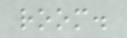room.
